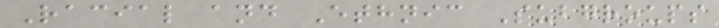Racial and Ethnic Subgroups
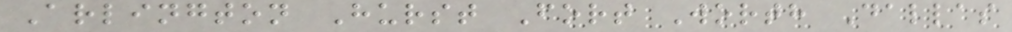Arlington Hurst Fort Worth Dallas
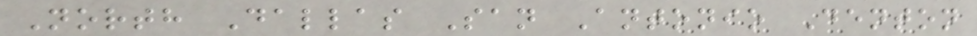North Dallas San Antonio Denton
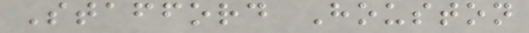Stafford Houston
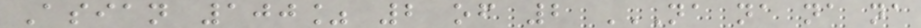Asian 100% 2 of 2 NA NA NA NA
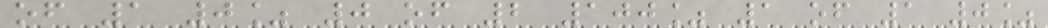of 1 0% 0 of 2 100% 1 of 1 0%
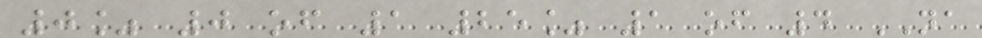0% 0 of 1 25% 1 of 4 NA
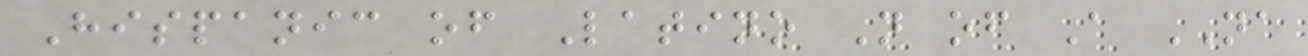Hispanic of Latino N of A NA
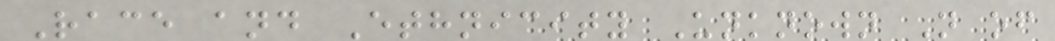Race and Ethnicity Unknown N of
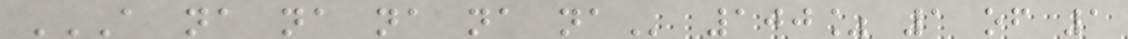A NA NA NA NA NA 100% 1 of 1
